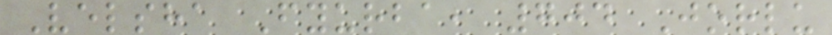Velsha Fyurba, 704 Jorlu
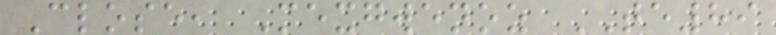Close, Mexgwenoz TE89
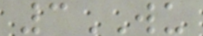3WU
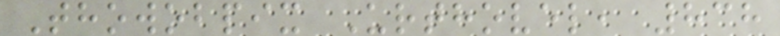Thowobpix Urthovel, 838
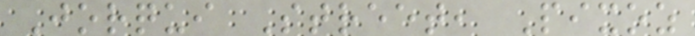Jorqui Street, Pixoz
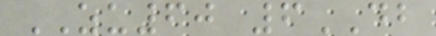ZU60 6DB
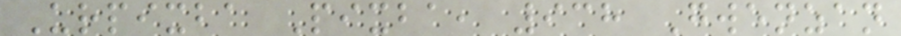Urpixba Pixba, 938 Gwenzan
